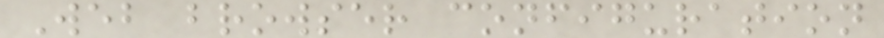Web browser configuration
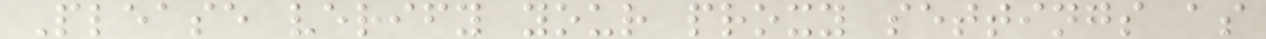Please verify your proxy settings as
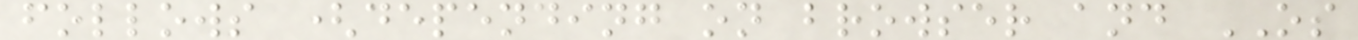follows (depending on browser and OS
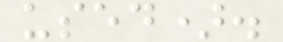used).
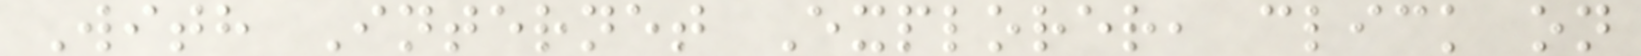With Internet Explorer, click on
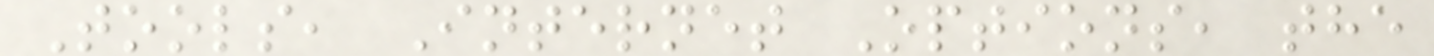Tools, Internet Options, the
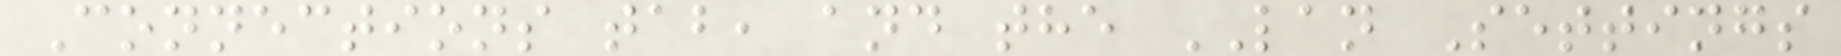Connections tab, and the LAN Settings
